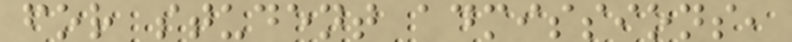for student admissions,
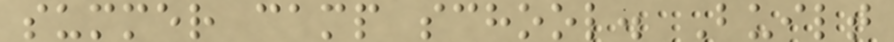summer camp school. Built
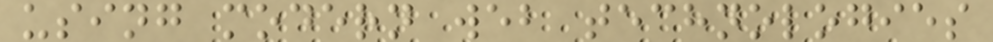using modern web technologies
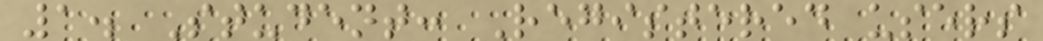1. Student: Registered users
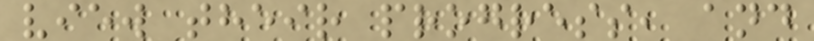view their progress, and
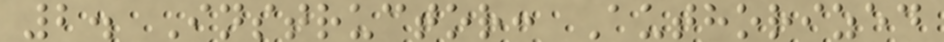2. Instructor: Authorized
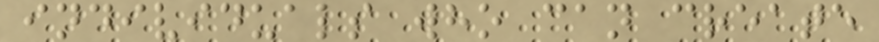individuals who can create
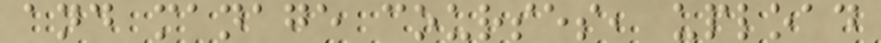and manage courses, upload
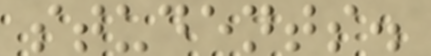students.
